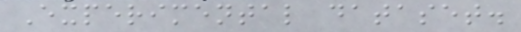Experimental dataset.
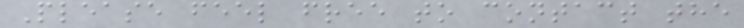Please feel free to contact the
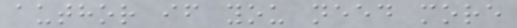author if you need more
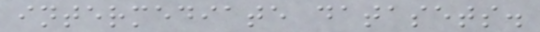intermediate datasets.
